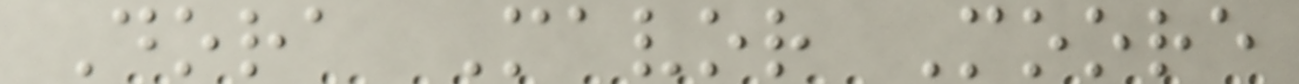Dora Mavor Moore
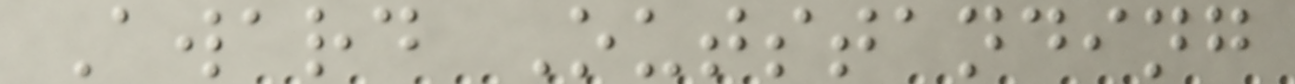Award Outstanding
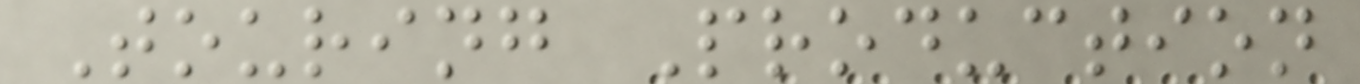Touring Production
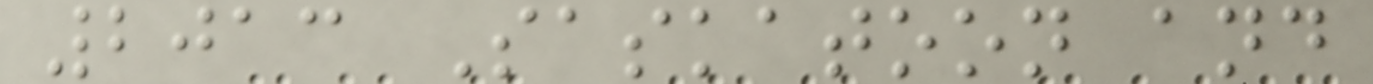2013 Saskatoon and
